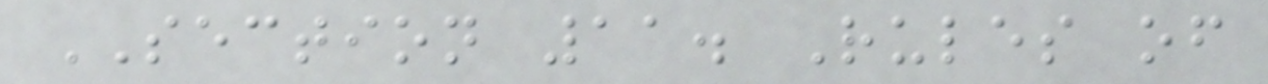SECTION 11. Rules of
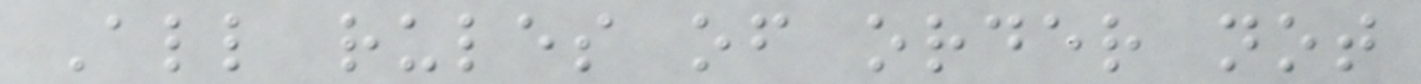All rules of order not
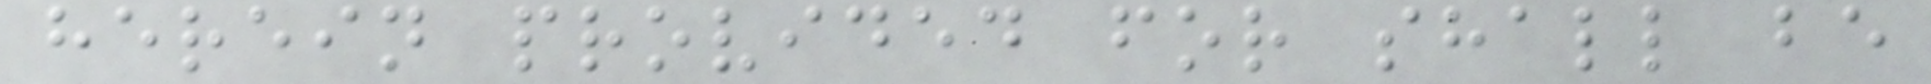herein provided for shall be
